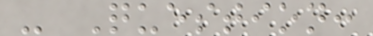- Question:
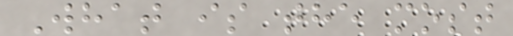What is the most
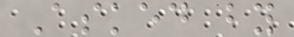Asked by
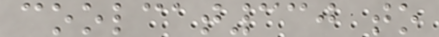coolcat330 to
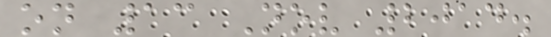on 13 Nov 2014.
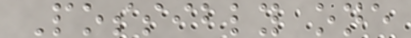Possibly one
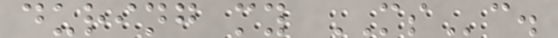during my MSc.
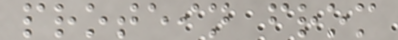protein from
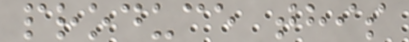produce this
